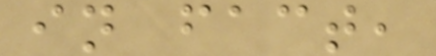in fact,
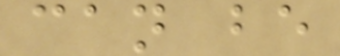can be
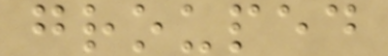grouped
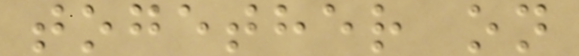together on
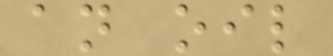an oil
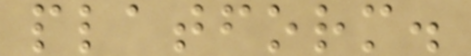platform.
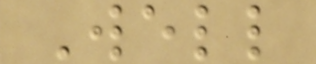Well
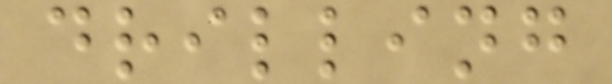drilling
